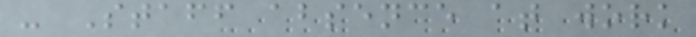- Staff absence at work
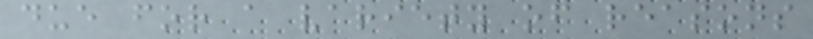due for a variety of reasons
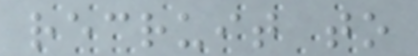recruit to
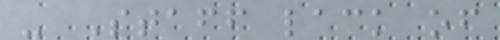- Staff lack of
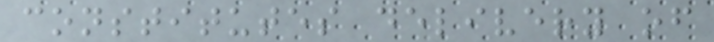constitutes delivery of
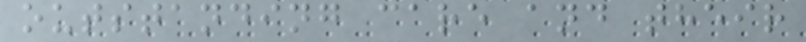outstanding care and their
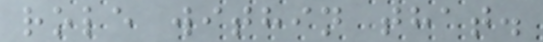role within that.
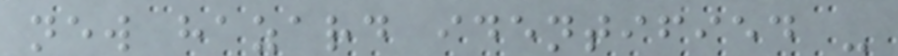new hazard identified -
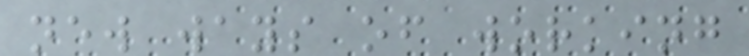new ways of working
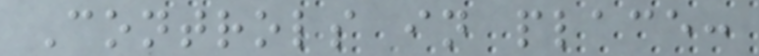Controls in place:
